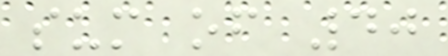sum of 40
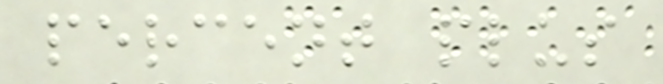percent plus
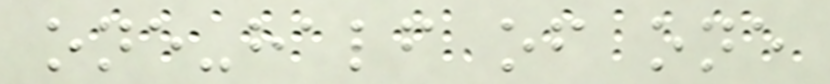one-half of one
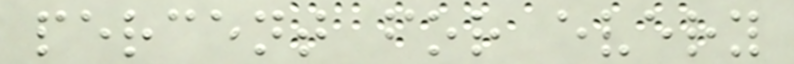percent for every
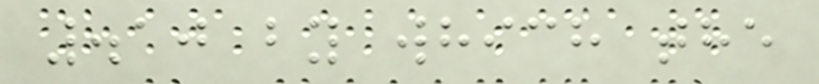.10 by which the
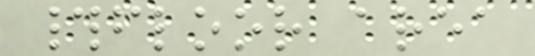#floor area
